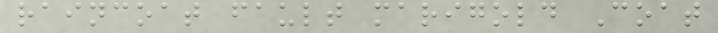raincoat fault marigold Coat
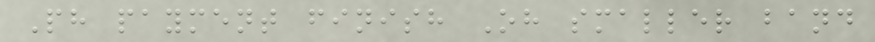Ph payment finish Oh smaller band
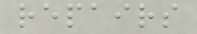repairs
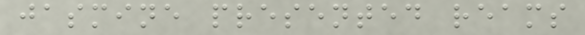jasmine presented reams
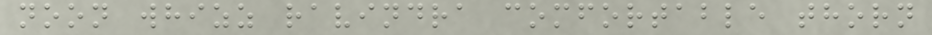noon whizz ravindra comfortable thorn
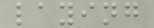laying
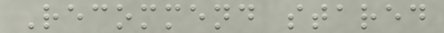Recommend stared
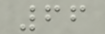66
